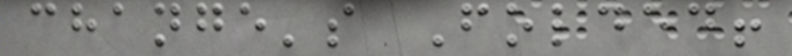change's Folded!
